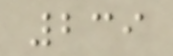239
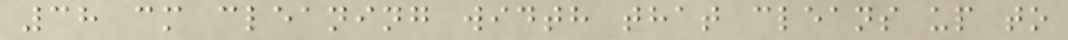38 cm cleaning width that cleans up to
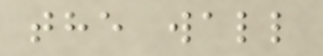the wall
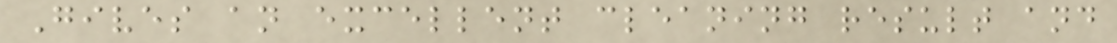Gives an excellent cleaning result and
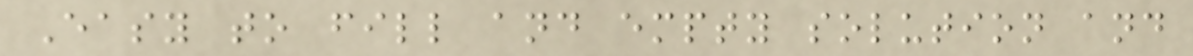Easy to fill and empty solution and
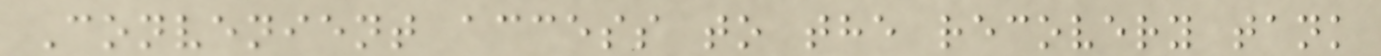Convenient access to the recovery tank
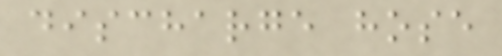discharge hose
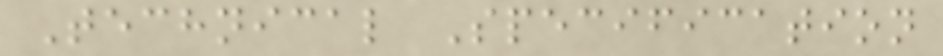Technical Specification
